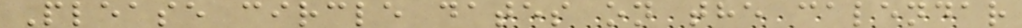Please circle dates on the calendar
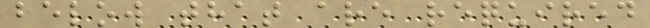below that are required
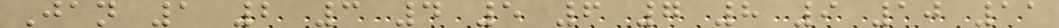Jan 1 2 3 4 5 6 7 8 9 10 11
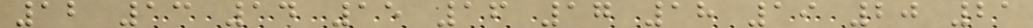12 13 14 15 16 17 18 19 20 21
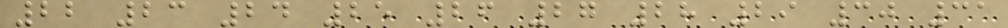22 23 24 25 26 27 28 29 30 31
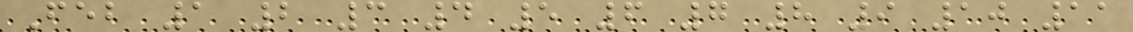Feb 1 2 3 4 5 6 7 8 9 10 11
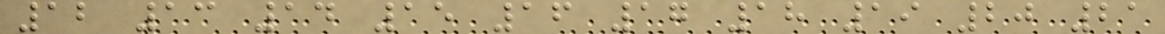12 13 14 15 16 17 18 19 20 21
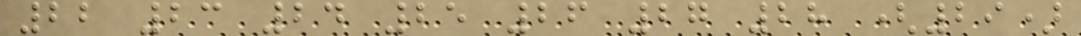22 23 24 25 26 27 28 (29)
